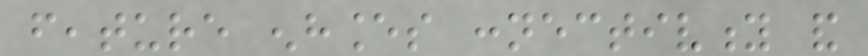feature enhances connectivity and
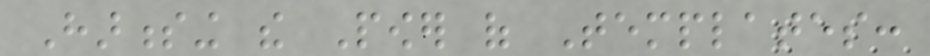Harnessing the Power of Templates:
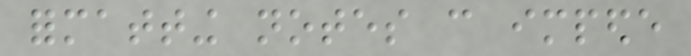formatting notes can impede
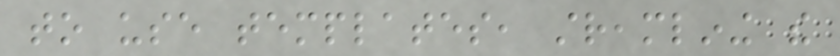to use templates, streamlining the
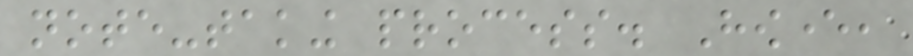note-taking process. However,
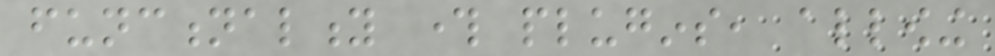functionality through plugins, allowing
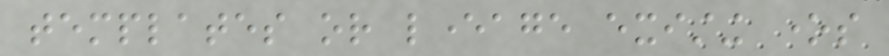templates or leverage existing ones
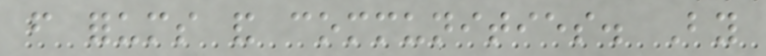from forums and communities. By
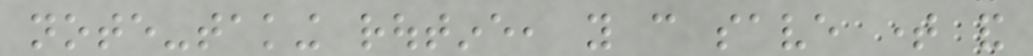note-taking routine, you can save time and
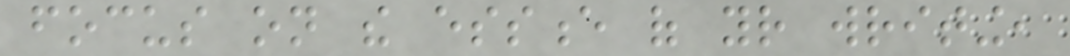focus on the essence of your writing,
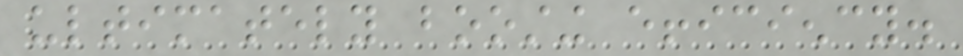ultimately boosting efficiency.
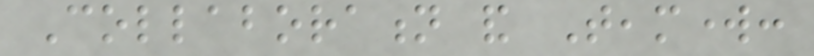Collaboration and Teamwork:
